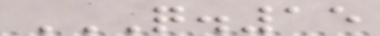Q.15
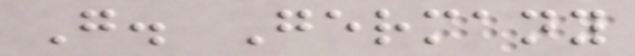G. Germany
